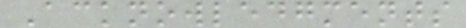Acknowledgments
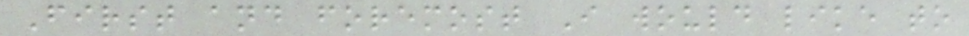First and foremost I would like to
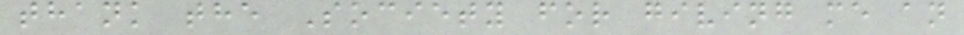thank the Society for giving me an
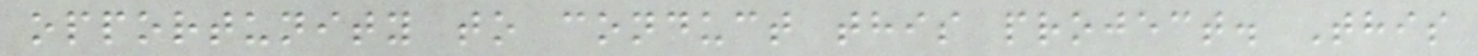opportunity to conduct this project. This
